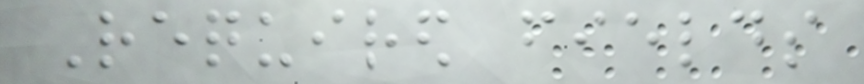Required fields
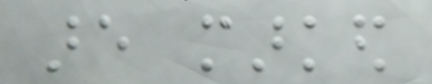are marked
